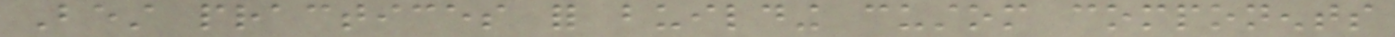Best practices for building custom components
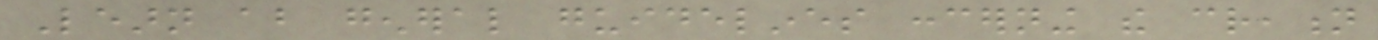Learn about general guidelines concerning the creation
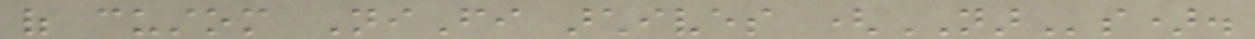of custom NiFi archives (NARs).
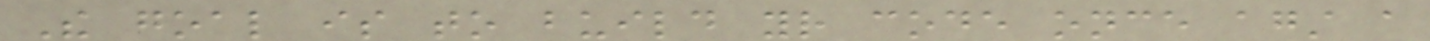The goal is to build your code once against a
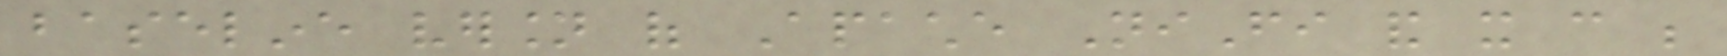baseline version of Apache NiFi and it can be
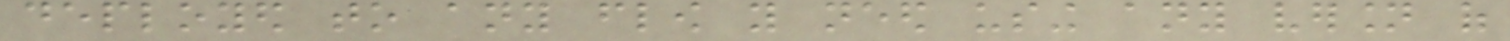deployed to any flow you need using any version of
